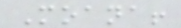Moana!
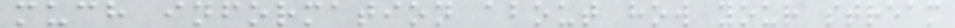much information about how your stream
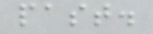past.
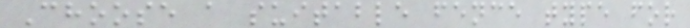Choose a suitable fence type for
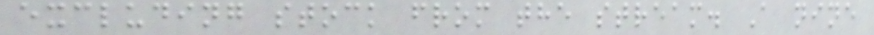excluding stock from the stream. A nine
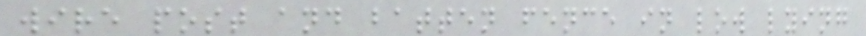wire post and batten fence in low lying
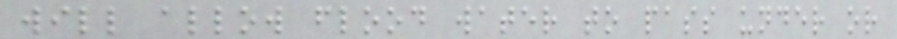will allow flood water to pass under or
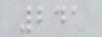241
